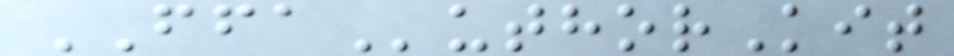FFAuthorKit
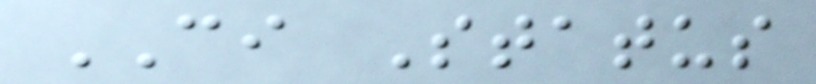CI Status
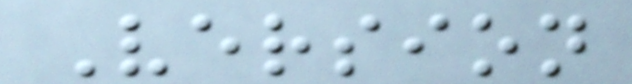Version
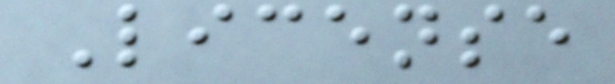License
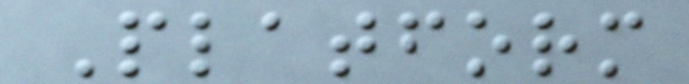Platform
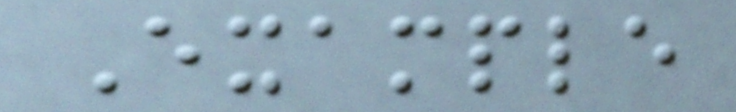Example
